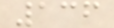136
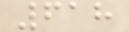618
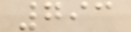793
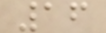16
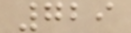729
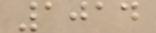1014
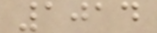1014
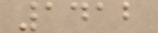1412
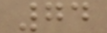74
